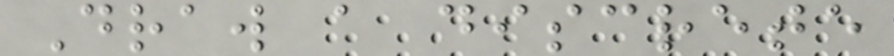Draw a discrete
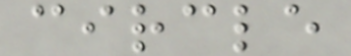circle
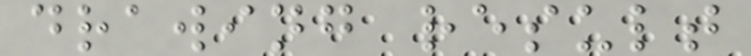drawing result
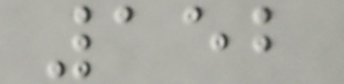152
